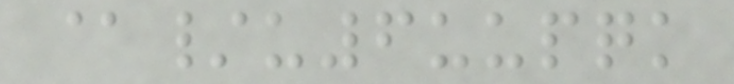@/u6uupqk
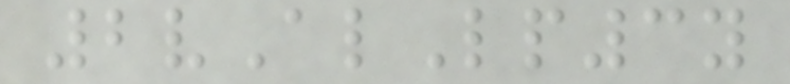2vAlLp3y
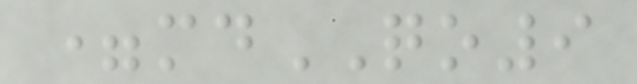=mdQO9
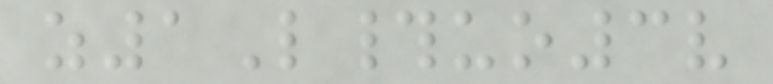z1L#uo3v
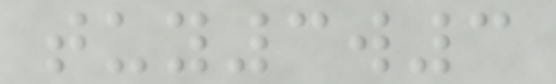tuy3w3
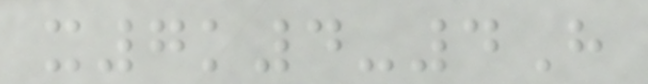x7k4-4H
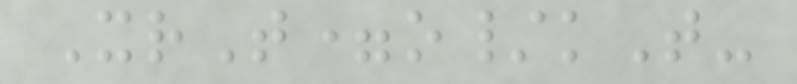XrT=o/kT-
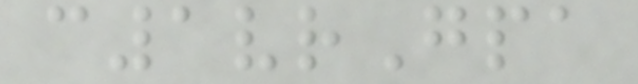c1vrGpa
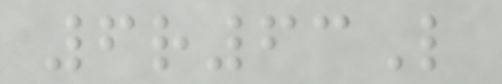6r63L
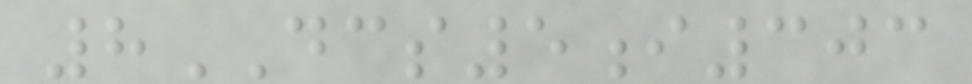8DCS5i303
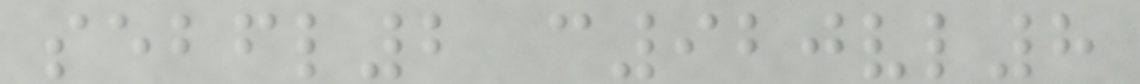sebfl2 c920vl8
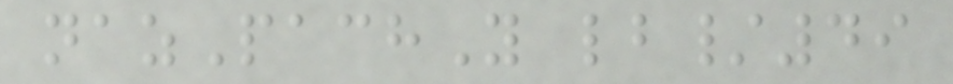nazPachY lb/49
